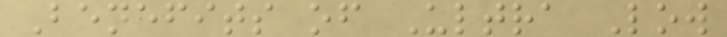Benefits of Ultra Low
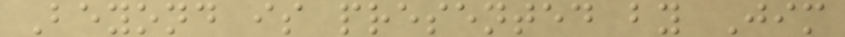Beyond is presented by Jim
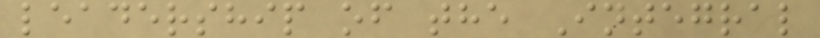leadership of the Integral
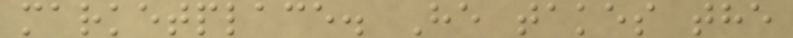marketplace. He takes the
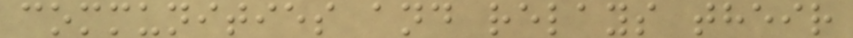communities and relays their
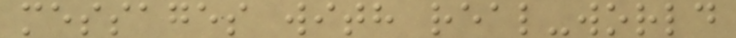messages with real-world
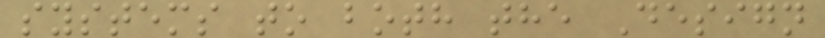systems to both the Design
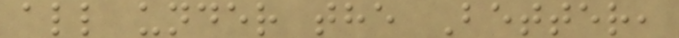all under the Better,
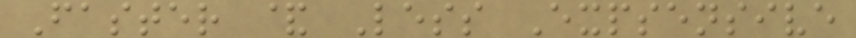Faster & Less Expsensive
